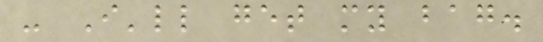- I'll get my bag.
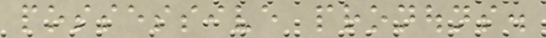possessive pronouns.
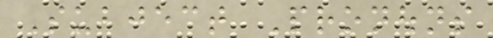Subject Pronouns
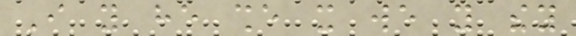I you he she it we you they
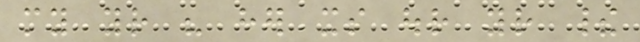my your his her its our your their
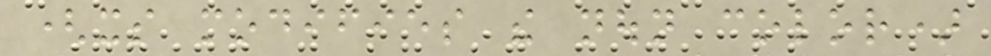(its modifies the noun color)
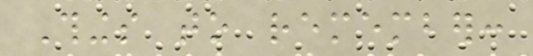Things to remember:
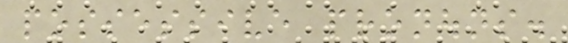possessive pronouns.
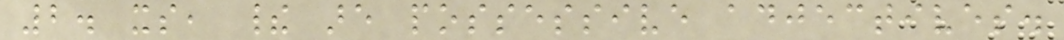2. its, their are possessive adjectives.
